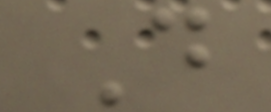D
